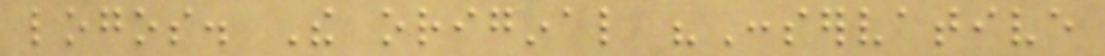logos. The original "Conservative
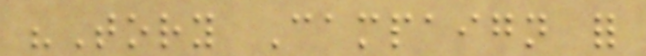"Tory Campaign for
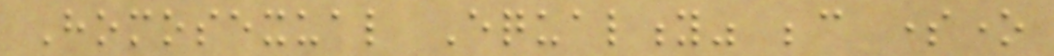Homosexual Equality" because someone
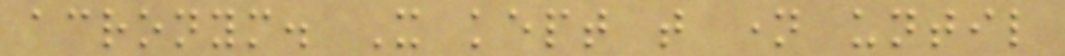acronym. It kept that name until
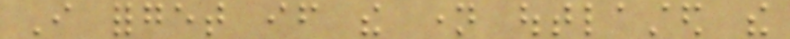I forget if the name outlasted the
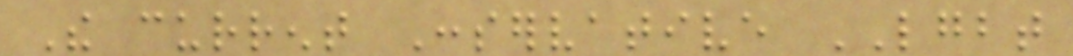The current Conservative LGBT
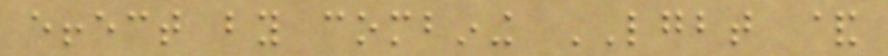effect by combining LGBT &
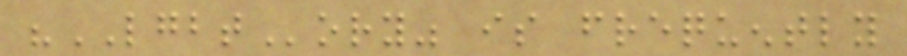"LGBTory" is frequently
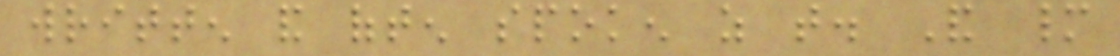written and often spoken as that. And many
